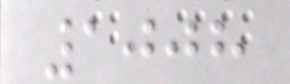1008
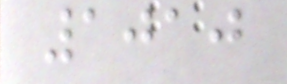1010
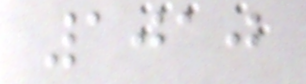1010
